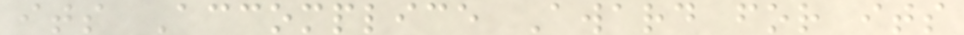its Accomplice Award for its
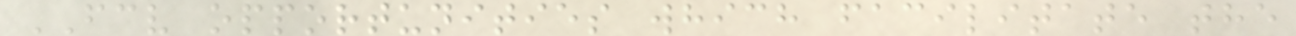FCV opportunities which facilitate the
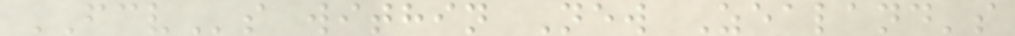FCVs within New Zealand's
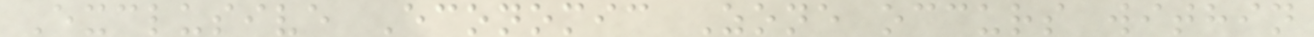Exclusive Economic Zone occurs within
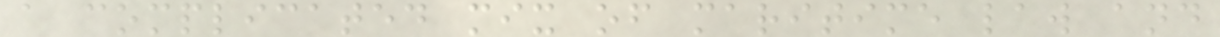a complicated mix of maritime law and
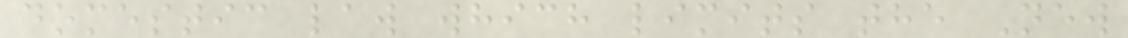domestic law which limits the New
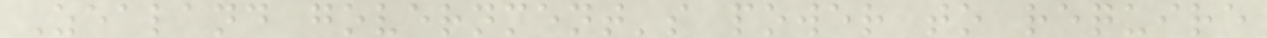Zealand government's power to require
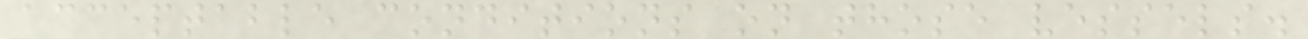acceptable conditions on those vessels.
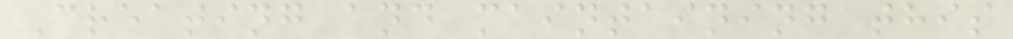Creating and maintaining this
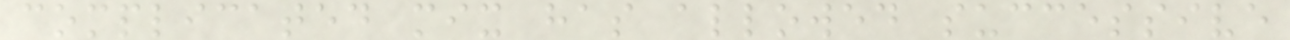complicated mix has allowed successive
